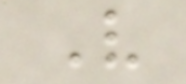Very
